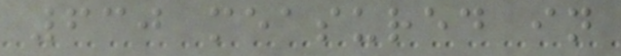630 measured in
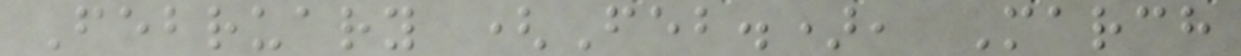February (Feb.), March
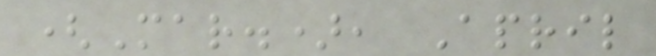(Mar.), April
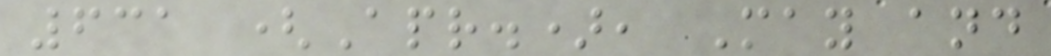631 (Apr.), May and
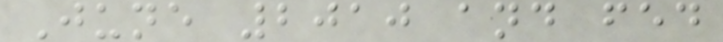June 2010 and fed
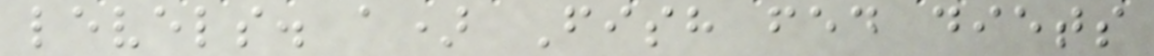levels. a) Fish fed diets
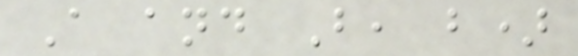A and B, b)
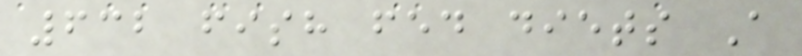632 fish fed diets A
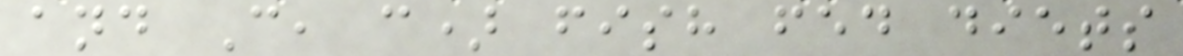and C, c) fish fed diets
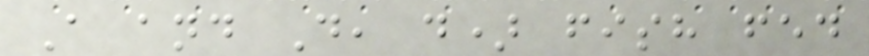A and D, d) fish fed
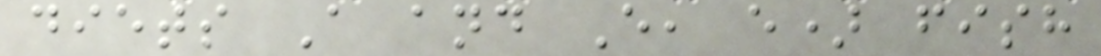diets A and E, e) fish
